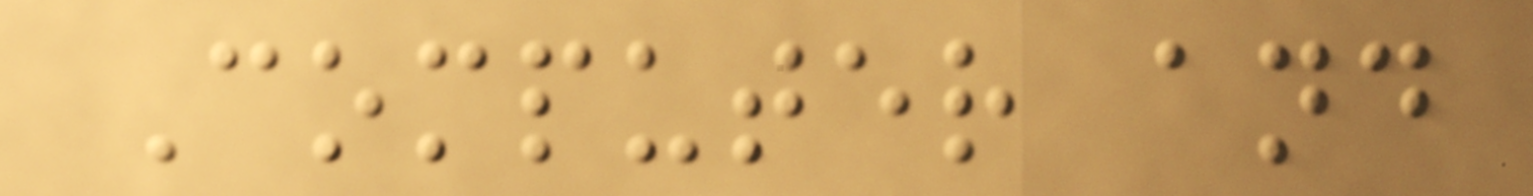Computer and
